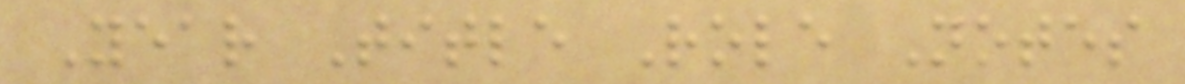Year Title Role Notes
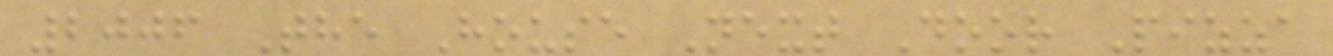2006 The House Next Door Pizza
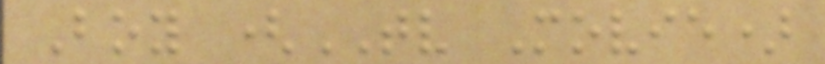Boy (TV Movie)
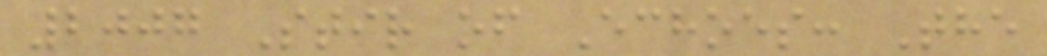2007 Stir of Echoes: The
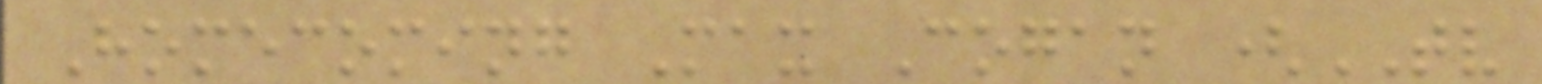Homecoming Max Cogan (TV
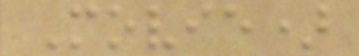Movie)
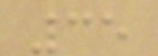35
